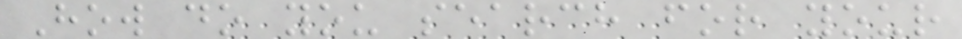How do you search for your
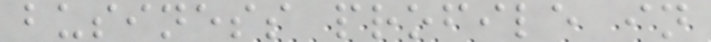business profile in
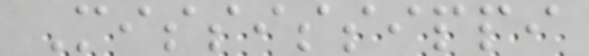Mississippi
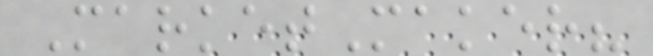MarketMaker?
